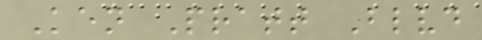Ken Pratt Blvd
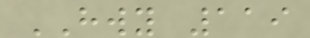HWY 119
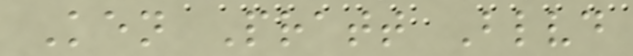Ken Pratt Blvd
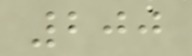200
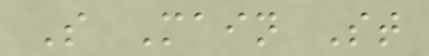S Main St
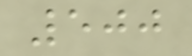500
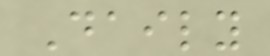Daily
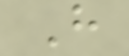H
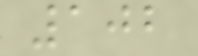102
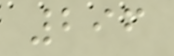296
